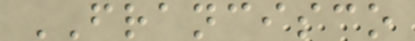FRANCISCO
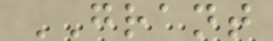GRANT
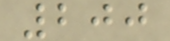200
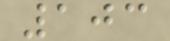103
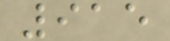915
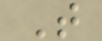T
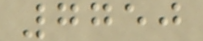7750
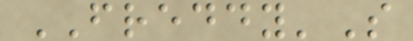FREDDY'S
